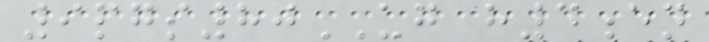9pgs80UG h4en
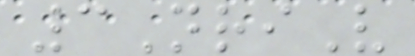3NriV
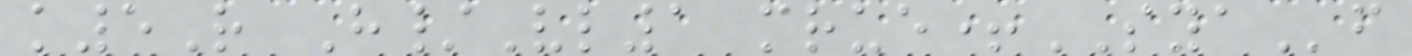k5R H/Vl1 mrue+SYAf
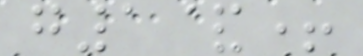g1&+
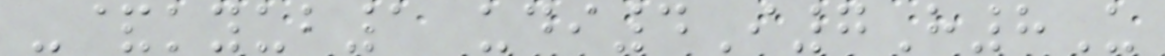-&kyub1 udi4I7H8U
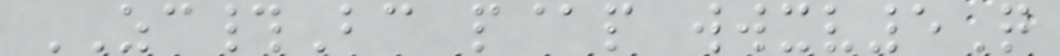ZC#Bc p@p wwxv5Q
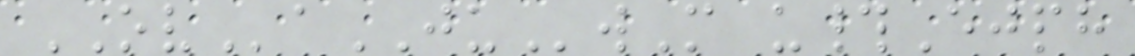OVaJUwM u#Ejph
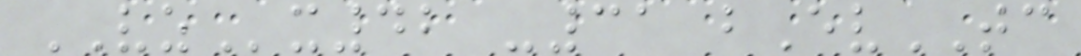VZx42 -31 bEvTC
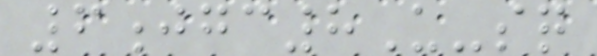6jgc8U-sq
